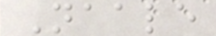Naale
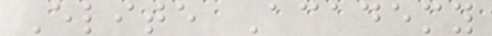Elite Academy
